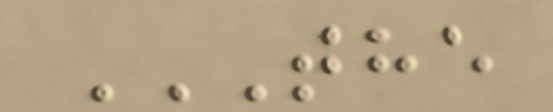THE
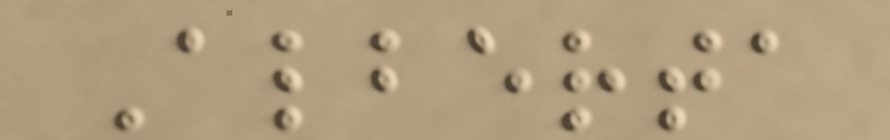Alberta
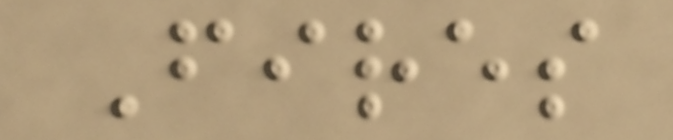Fires
